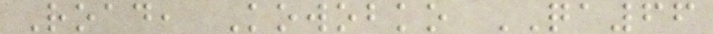Road, Kowobko QA66
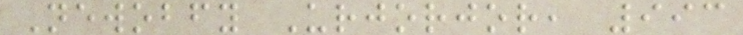Newobfy Urjorjor, 993
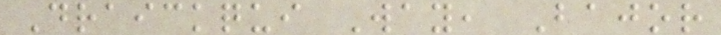Draickqui Way, Bajor
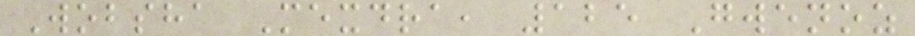Wobsha Mexdra, 125 Gwenoz
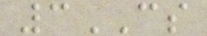3CS
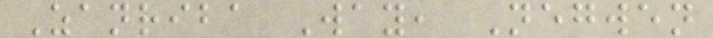Zanriba Way, Negwen
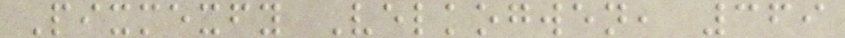Pixmexfy Velkogwen, 369
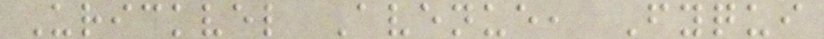Urickvel Avenue, Fyqui
